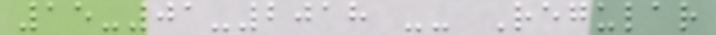15-01-2018 -- Regular
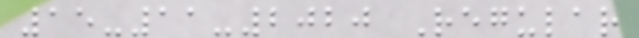15-11-2020 Regular
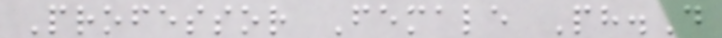Professor Female Ph.D
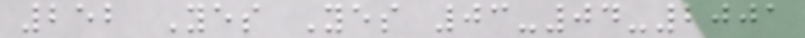252 Yes Yes 03-04-2001
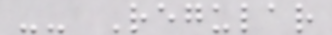-- Regular
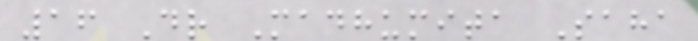16 Dr Madhumita Saha
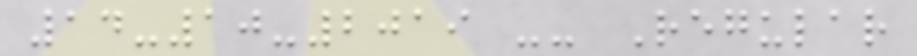14-10-2019 -- Regular
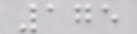175
